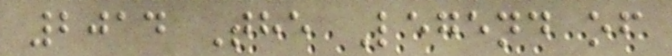2014 The Legend of
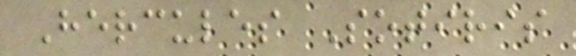Hercules Sotiris
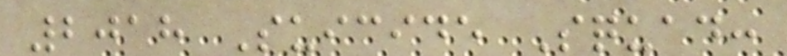2018 Suicide Squad:
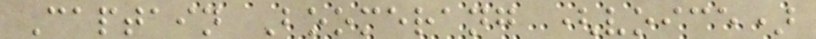Captain Boomerang (voice)
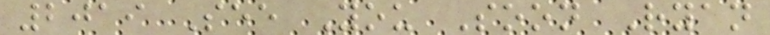2019 See You Soon Ryan
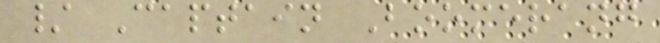/ Captain Boomerang
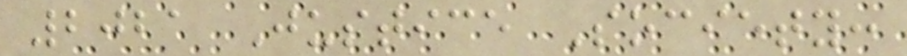2021 Justice Society:
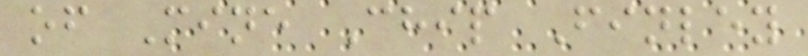of Mine Chip Finley
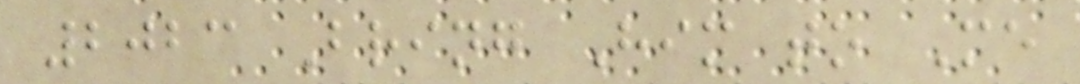2023 Bring Him to Me
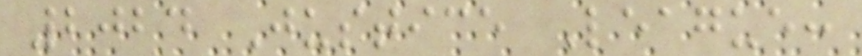2024 Justice League:
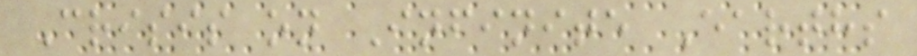Crisis on Infinite Earths
